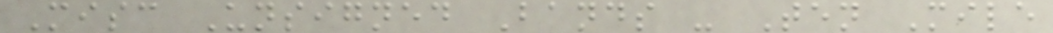Misc Unsigned Bands - Ten Mile
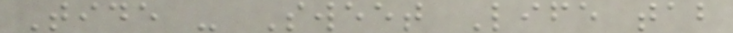Tide - Sweet Life tab
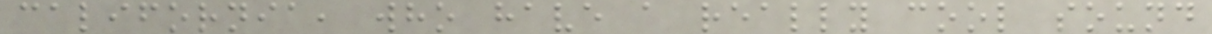california, who have a really cool sound
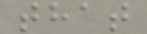that
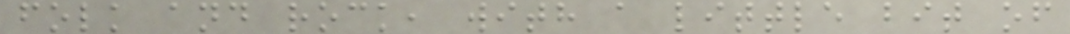folk and rock, with a little bit of
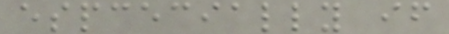espcecially if
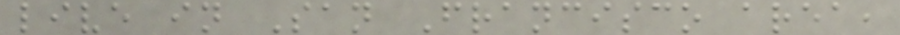live in San Francisco area,
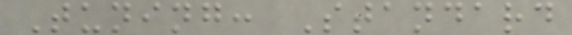Tuning: Standard
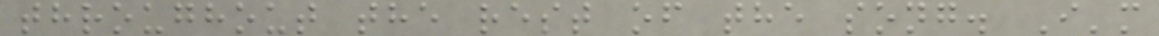throughout the rest of the song. I'm
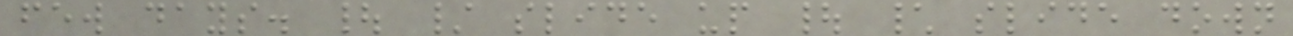few days. | / slide up | \ slide down
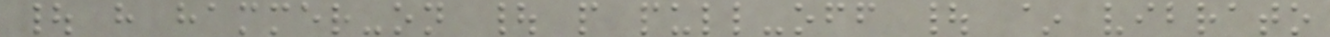| h hammer-on | p pull-off | ~ vibrato
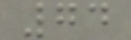74
